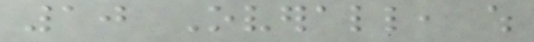10 Overall, which
